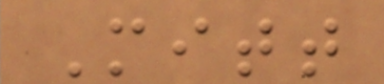Mitt
